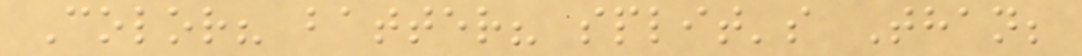Color? batter? split's Than;
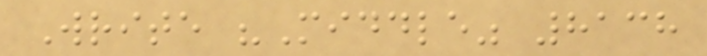Write "Middle" 8138
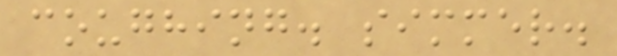coughing. simmer.
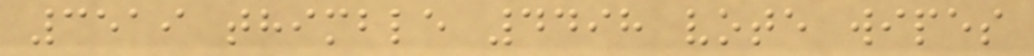3519 thimble 4498 vote wipes
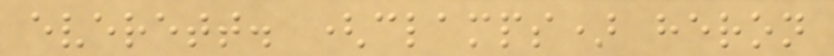everett. (clamps) heron
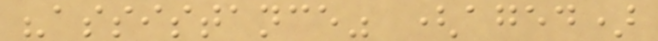"assistance" (aged)
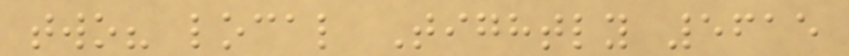two? local Tightly 5615
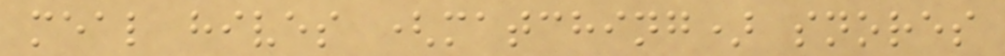meal hives (matching) snores
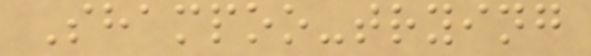Shampoo-trying
